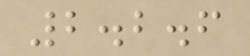2.2.6
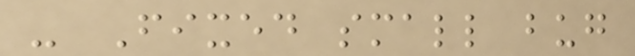- Fixed small bug
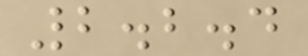2.2.4
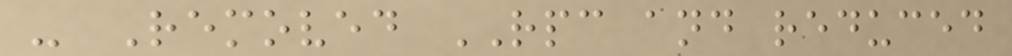- Removed RPC and reduced
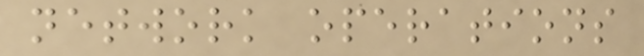network operations
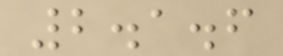2.1.6
